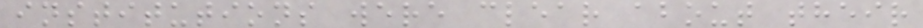institutions were clear about their
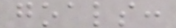goals:
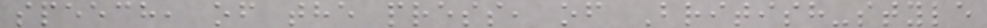speech, of the press, of British-style
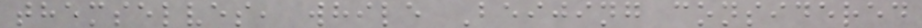themselves, while Beijing considered
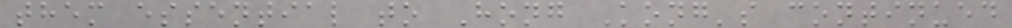them essential to Hong Kong's continued
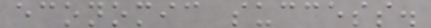economic success.
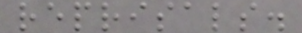reprisals.
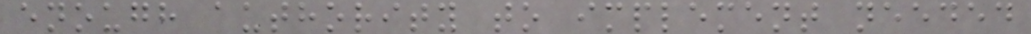enough authority to implement needed
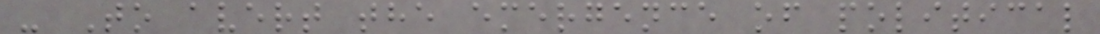- To avert the emergence of political
